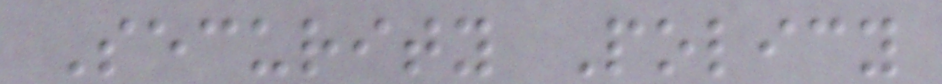Security Policy
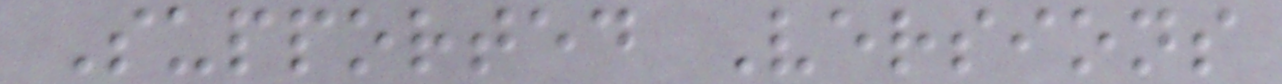Supported Versions
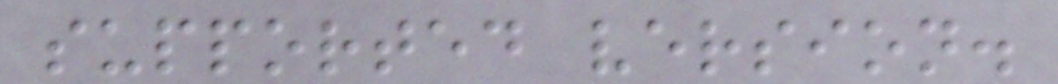supported version.
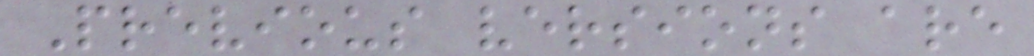Previous versions are
